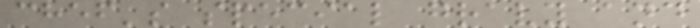chef's special gravy and
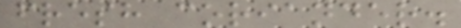fresh coriander.
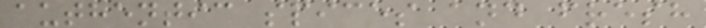authentic spices and fresh
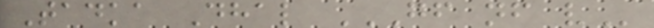Tadka Dhal GF NF V
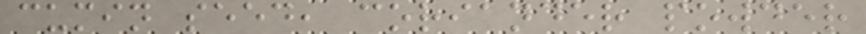cumin seed, coriander powder
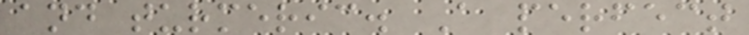and turmeric. A perfect
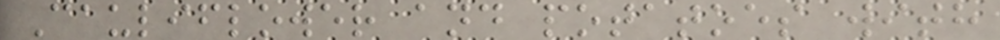Cauliflower and potatoes with
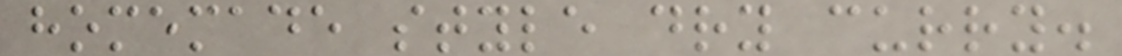homemade style dry curry.
